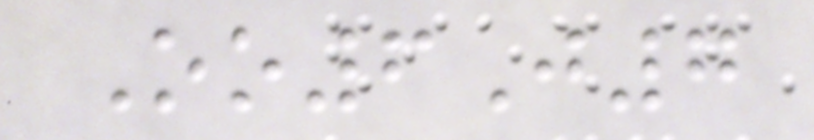Oo6J7
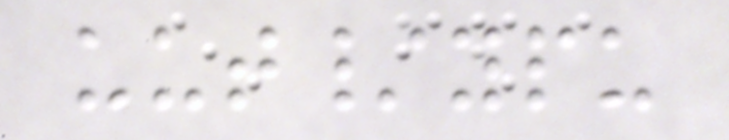uut/ypu
